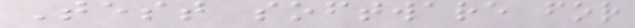Test software for
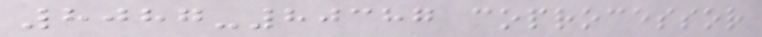8087-80387 coprocessor
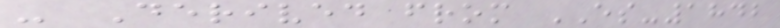- Derived from ES-1842
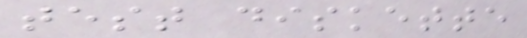test diskette
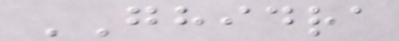GHIDRA
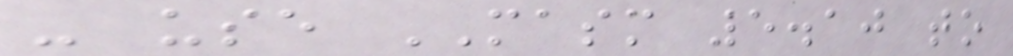- use MASM 5.10 to
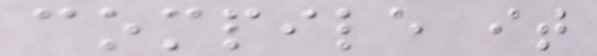compile it
